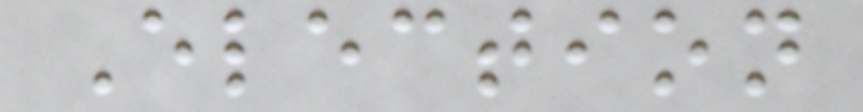Election
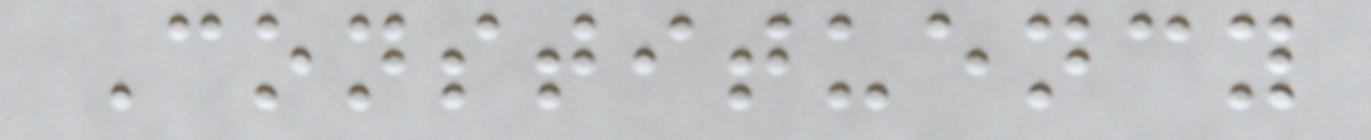Constituency
